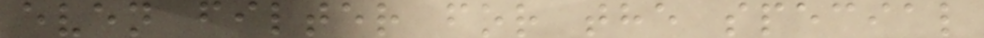even filter for the special
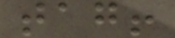tag!
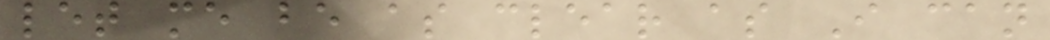let me be as clear as I can
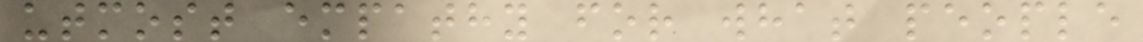utmost empathy for what people
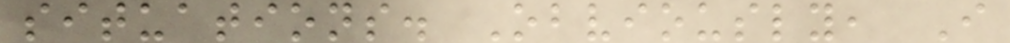situations. Obviously, I
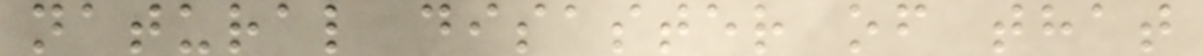natural disaster of that
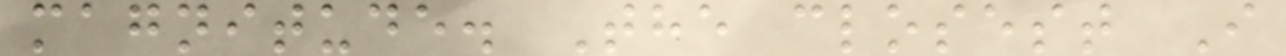magnitude. The closest I
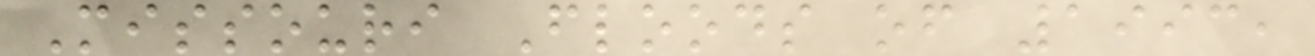Missouri Floods of 1993,
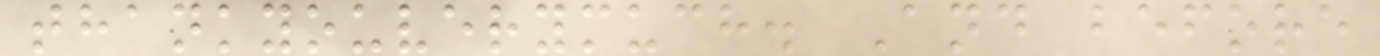thankyouverymuch. And before
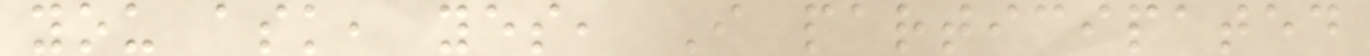you ask, yes, I participated
